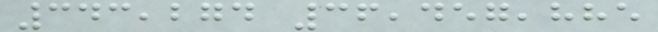343,274 36,457,885
